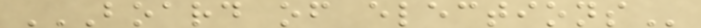BOARD OF ELECTIONS
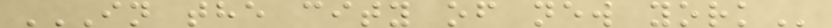IN THE CITY OF NEW YORK
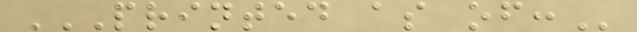PRINTED AS OF:
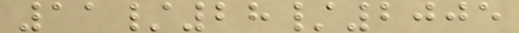11/28/2005
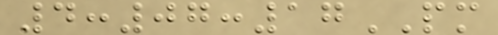4:07:17PM
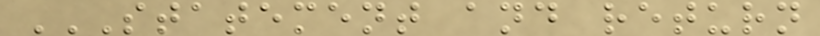STATEMENT AND RETURN
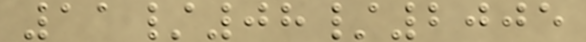11/08/2005
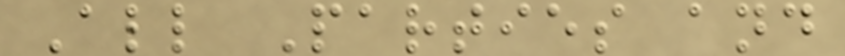All Parties and
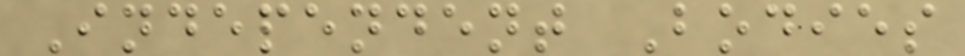Independent Bodies
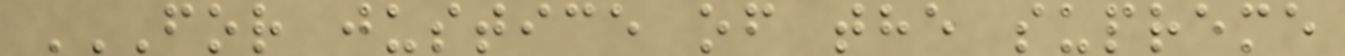FOR JUSTICE OF THE SUPREME
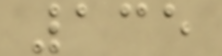135
